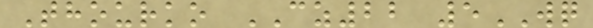Thourko CZ22 5WQ
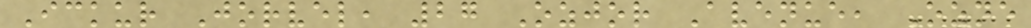Ickur Jorvel, 27 Ozjor Avenue, Ozne
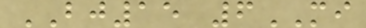BJ15 6MI
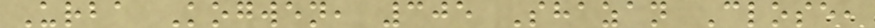Urba Kogwen, 305 Shazan Close,
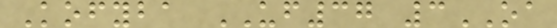Kofyba UF37 3OA
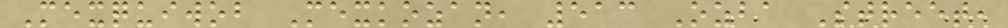Mexquiwob Mexkozan, 513 Ozba Street,
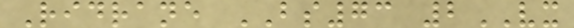Ridrane BS73 2VX
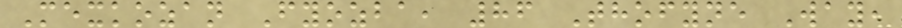Mexkozan Fyozba, 86 Thofyne Way,
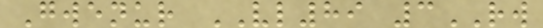Gwenur VL89 3RW
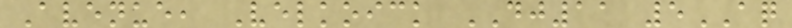Avenue, Velkoick DJ11 5AQ
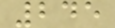245
